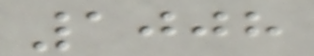1008
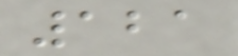121
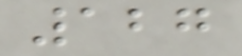127
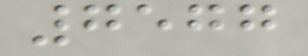7577
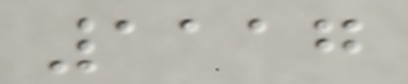1117
